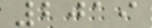2019
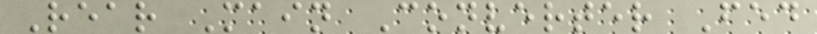Rear Main Converter Fed
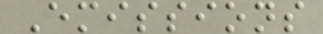Emissions
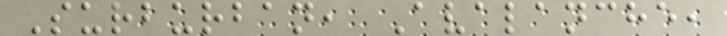Surburban, Avalanche,
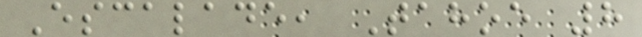Escalade, Tahoe 8
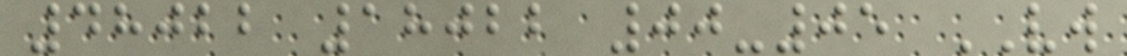48022 18022 00-05 VW
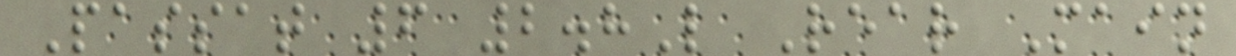Passat 6 2.8L Rear Main
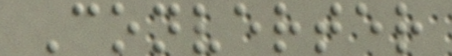Converter
